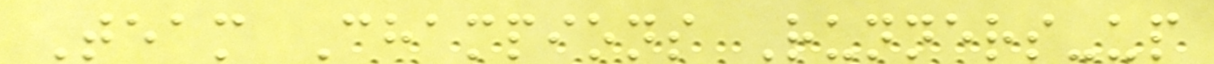Team Champions Runners-up
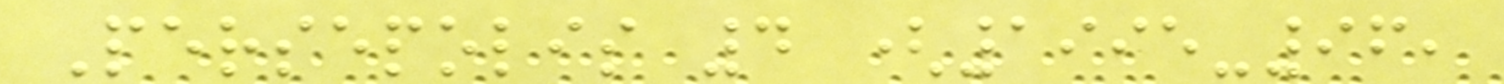Persepolis 4 (1995-96,
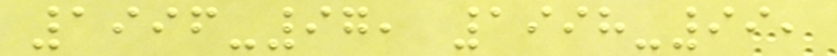1996-97, 1998-99,
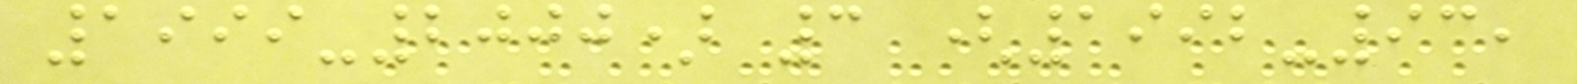1999-2000) 3 (1992-93,
